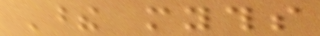These myths
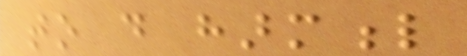to do harmful
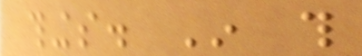things. In this
